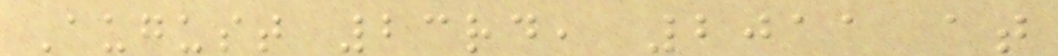August 23rd, 2011 at
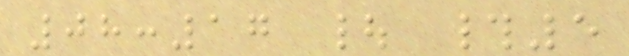08:17 | #5
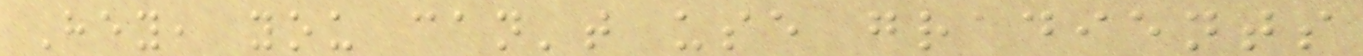Hey, you can't use gradients
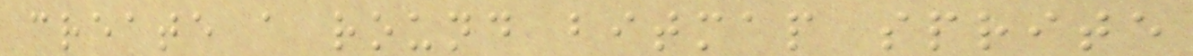create a round bitmap sprite
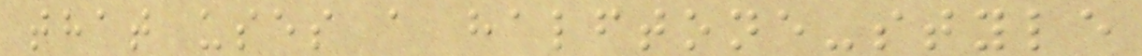that uses a halftone-style
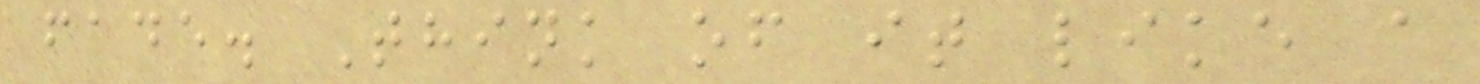fade. Think of it like a
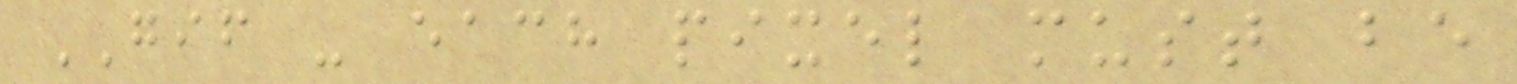GIF - each pixel must be
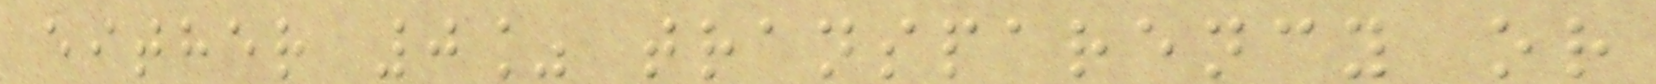either 0% transparency or
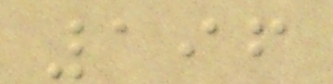196
